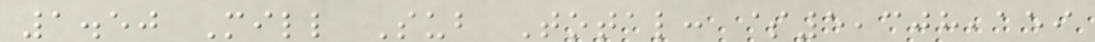1.50 Mill Sub Total: $5,308,159
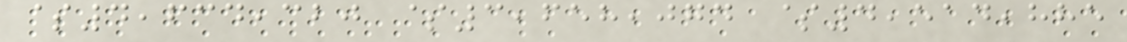$4,634,320 $3,658,074 $4,514,885
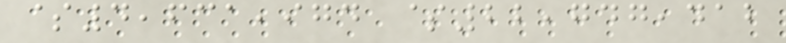$4,631,974 $22,747,412
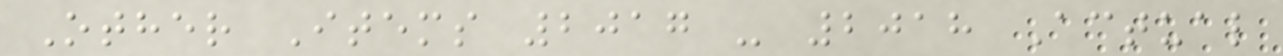Other Items 2017 - 2018 Actual
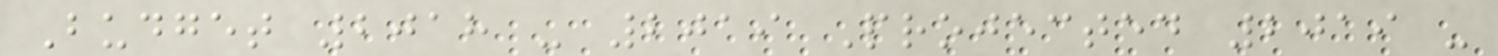Budget 2018 - 2019 Projected 2019 -
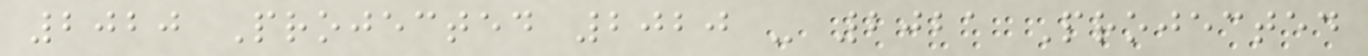2020 Projected 2020 - 2021 Projected
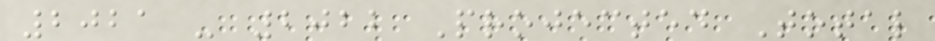2021 - 2022 Projected Total
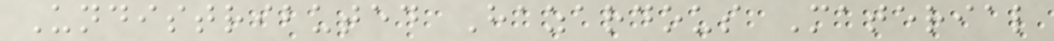Undistributed Hazardous Material
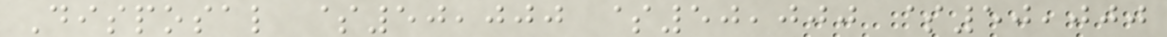Disposal $50,000 $50,000 $50,000
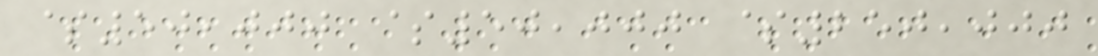$50,000 $50,000 $250,000
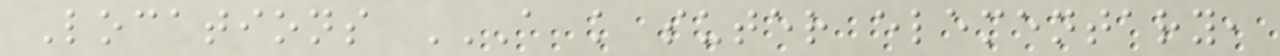Locations A K SUTER ELEMENTARY,
